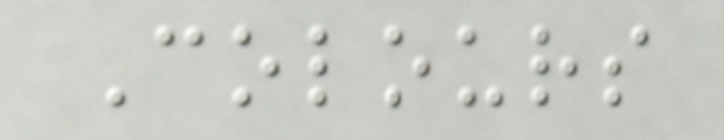Colours
